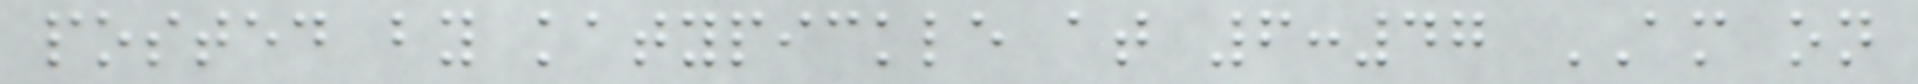posted by katypickle at 6:47 AM on
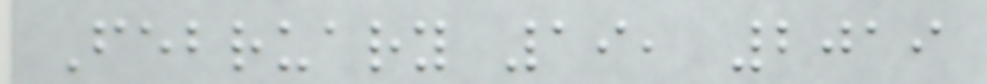February 19, 2019
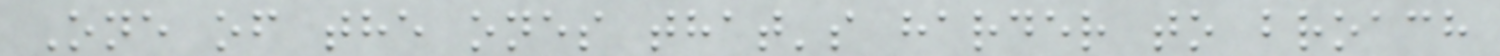One of the ones that's harder to broach
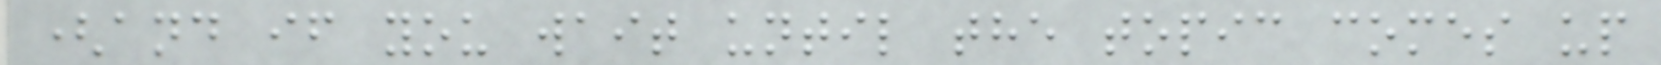(and if you wait until the topic comes up
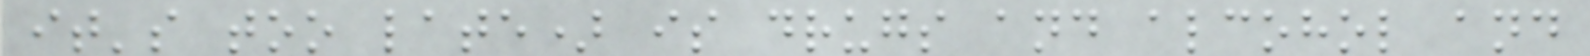it's too late) is drugs and alcohol and
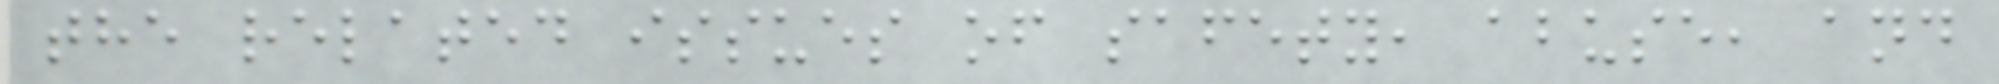the related issues of safety, abuse, and
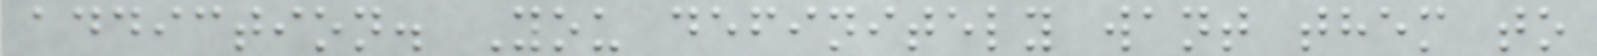addiction. You definitely want them to
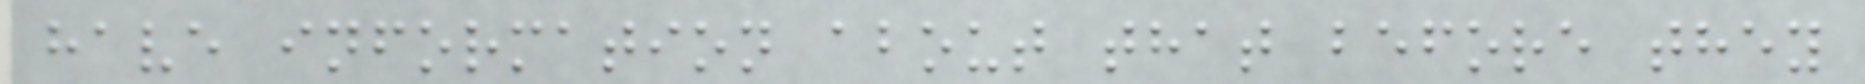have information about that before they
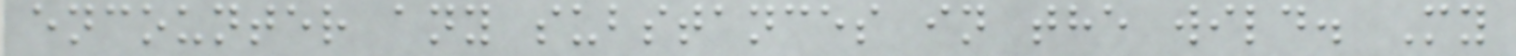encounter any substances in the wild. My
